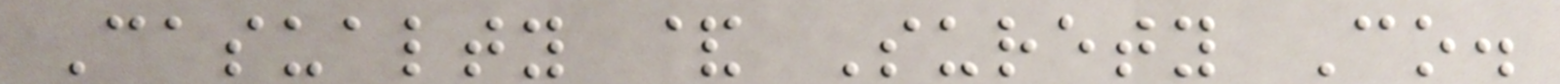Casualty & Surety Co.
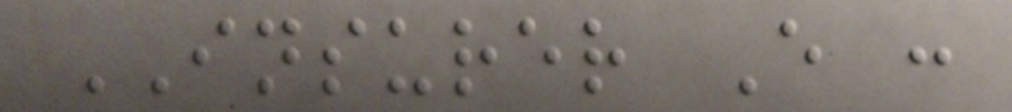INSURER E :
